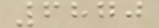6870
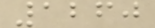1260
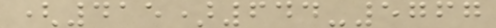(415)644-5767
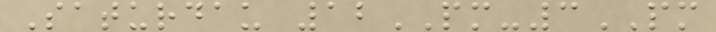Saturdau 12PM-3PM
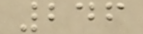246
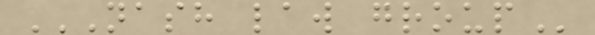NASH LAW GROUP
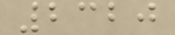2320
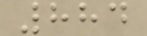884
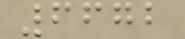6672
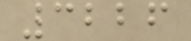3226
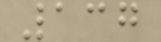137
